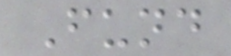Fund
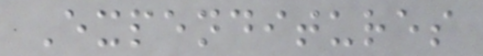Expenditures
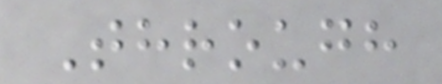Through
